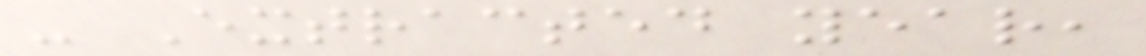- Extracted year,
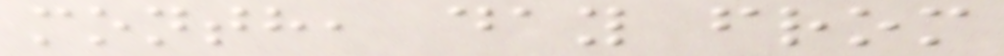month, day from
